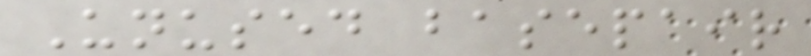Unused basepair
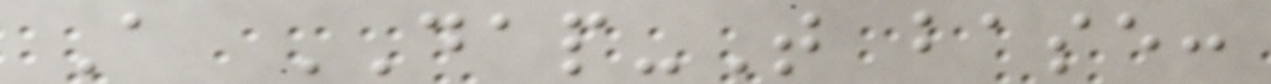A DAP-T base:
